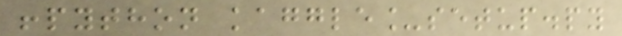!python kaggle_setup.py
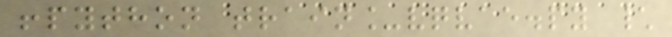!python train_vqvae.py \
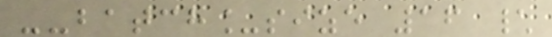--batch_size 16 \
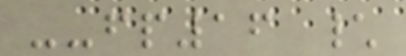--fp16 \
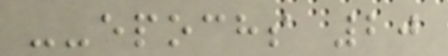--epochs 20
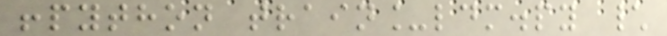!python train_ldm.py \
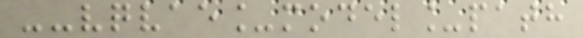--vqvae_model_path
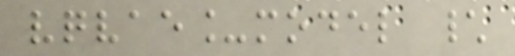vqvae_model \
